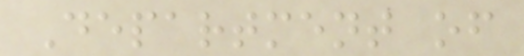Department of
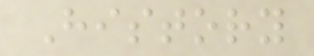History
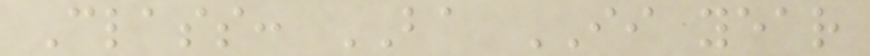Class: BA II year
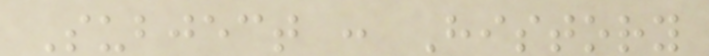Subject : History
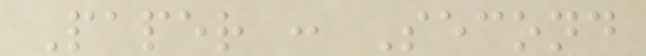Paper : Second
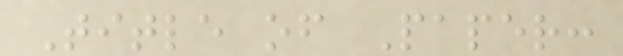Title of Paper:
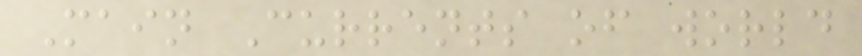Main Currents of world
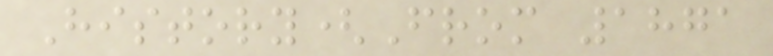History(From 1871
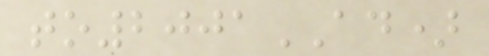to2001AD)
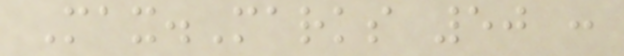Max.Marks 50 :
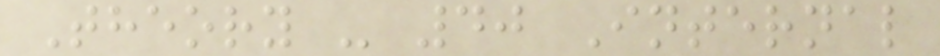Theory - 40 Internal
